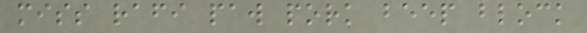miss rafi paw pork beep block
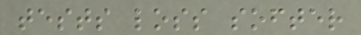tests loss softer
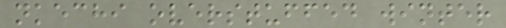nkechi overstuffed winter
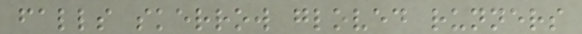falls skerrow gloved runners
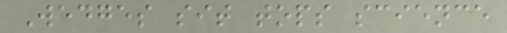Wedges sit tops science
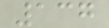137
